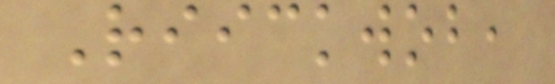Riickwob,
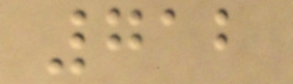712
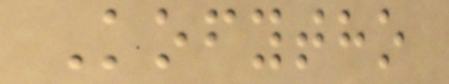Kofytho
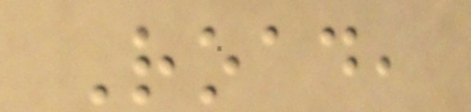Road,
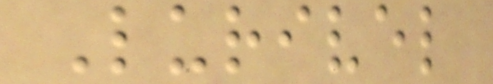Lurivel
